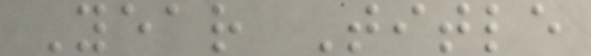Year Title
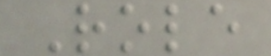Role
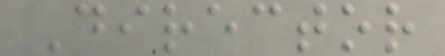Director
